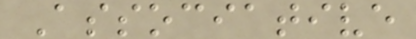Associative
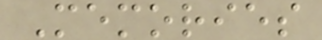Memories
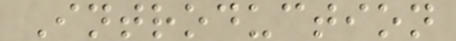Introduction
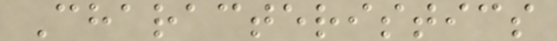Characteristics
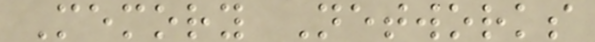Memory Networks
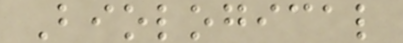Biological
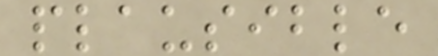plausible
